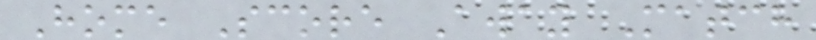Home Score Away Match
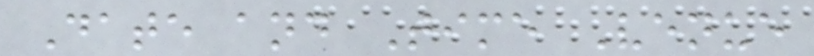Date and Time Venue
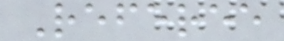Referee
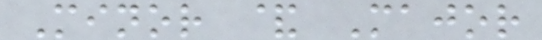Minor & Major
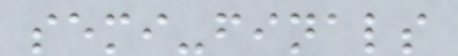semi-finals
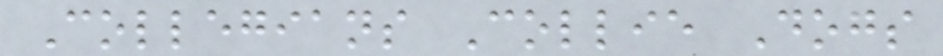Collegians Collie Dogs
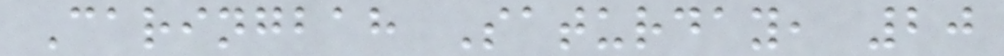Caringbah Saturday, 20
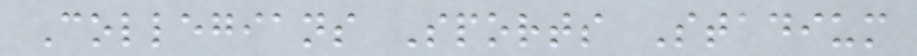Collegians Sports Stadium
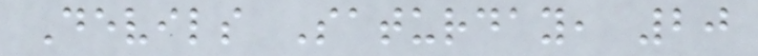Devils Saturday, 20
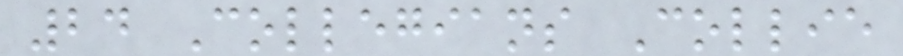24 Collegians Collie
